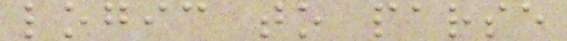logic to parse
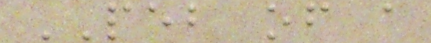PEB of a
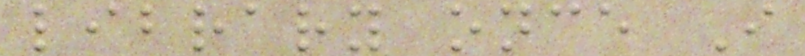library once I
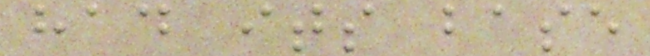had its base
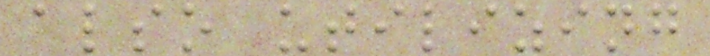also utilizing
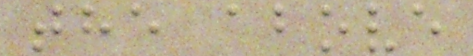the above
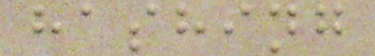hashing
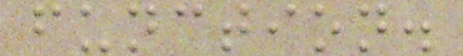function.
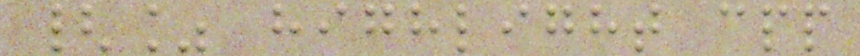{% highlight cpp
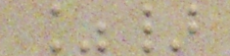%}
